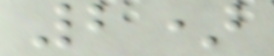2)
